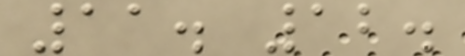11. 12.
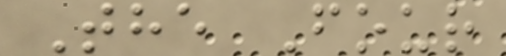The Four
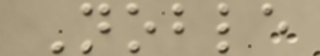Noble
